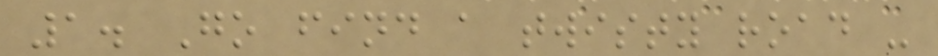1. Go find a twisty road -
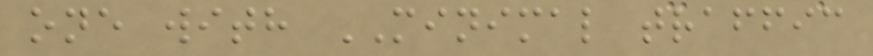one with MINIMAL traffic
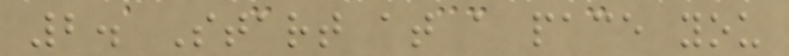2. Start at a pace you
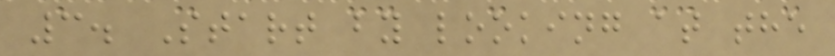3. Start by looking at the
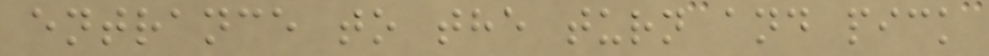entrance to the turn and pick
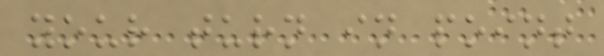your turn in point
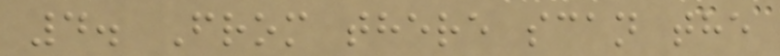4. From there scan the
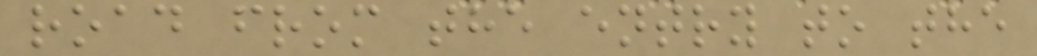road from the entry to the
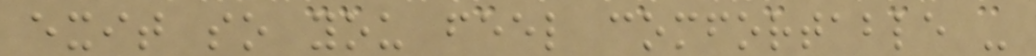exit so you feel comfortable -
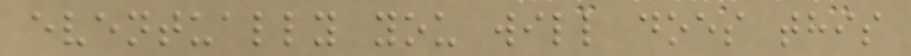eventually you will does this
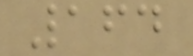164
